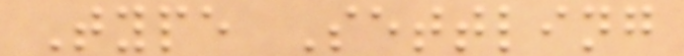Type Settling
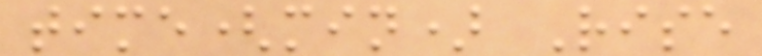time(min) Rise
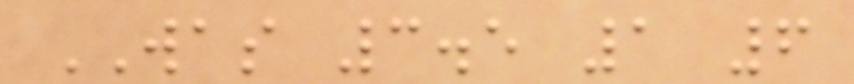WAS 3.5 1 6
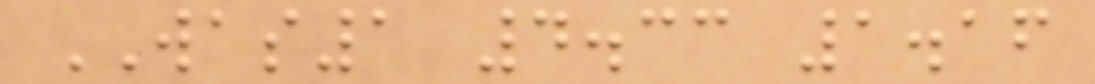WAS1 4.33 1.16
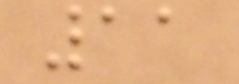11
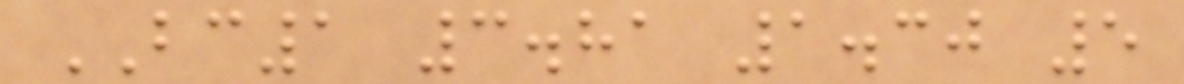BC1 3.81 1.30 5
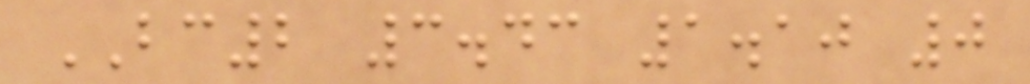BC2 3.43 1.10 0
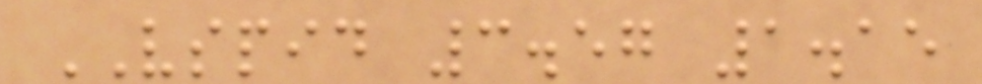VSPID 3.57 1.15
